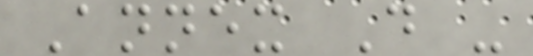Annex D -
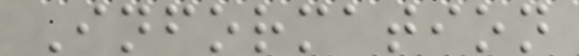Information
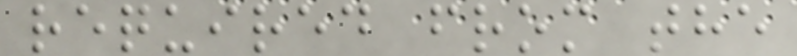required from the
